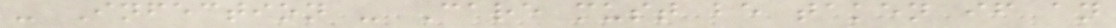- Infection - Care must be taken if an
